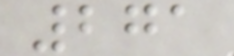271
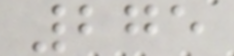275
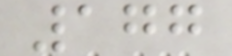177
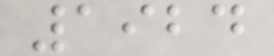1924
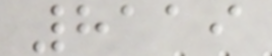8119
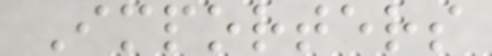Importers
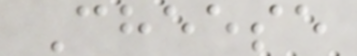Cheese
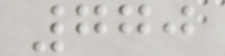770
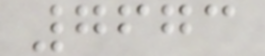7673
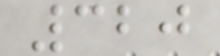320
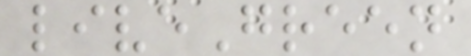liveGreen
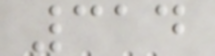314
